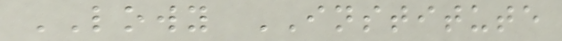LOWY INSTITUTE
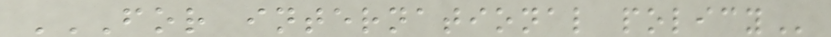FOR INTERNATIONAL POLICY
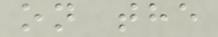on the
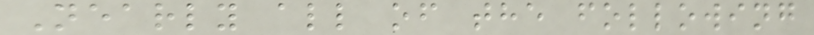Nearly all of the following
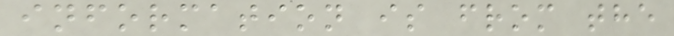information is from the
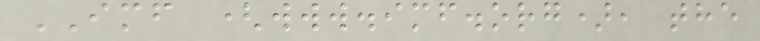IMF (www.imf.org), the
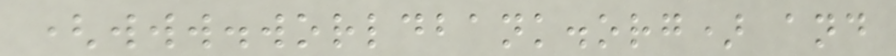(www.worldbank.org) and
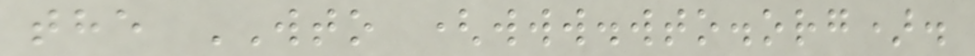the WTO (www.wto.org).
